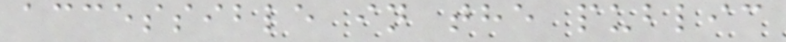accessible in the public
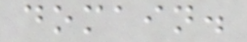domain.
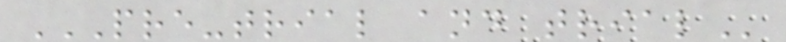PRE-TRIAL AND TRIAL
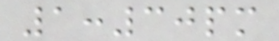1:30pm
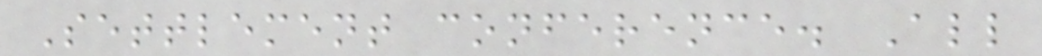Settlement conference. All
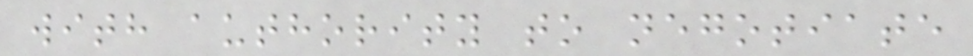with authority to negotiate
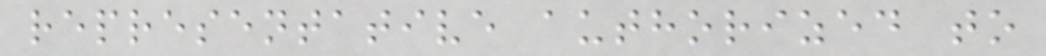representative authorized to
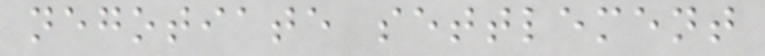negotiate settlement
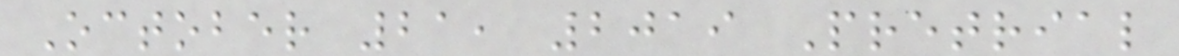October 21, 2019 Pretrial
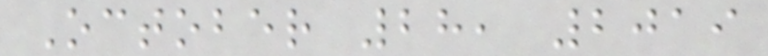October 28, 2019
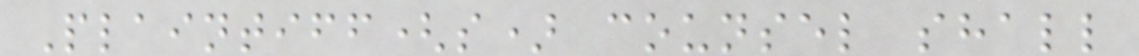Plaintiff(s) counsel shall
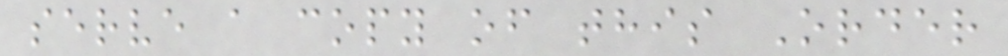serve a copy of this Order
